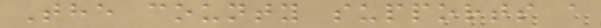The county supports a
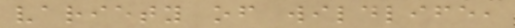variety of wildlife,
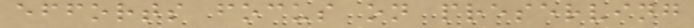efforts focus on preserving
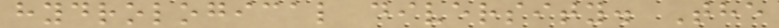hydrological diversity. The
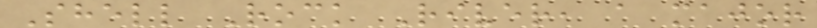Shell Rock River, a major
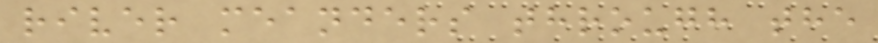river meanders through the
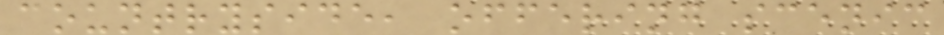countryside, offering scenic
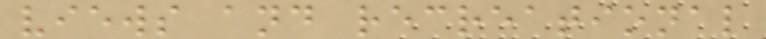views and recreational
